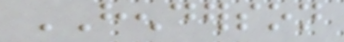HENDERSON
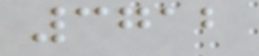3712
